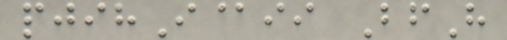pjihI@ii BfH
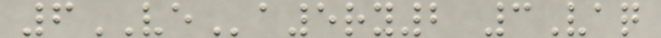6VEa5ry2 3Vaq
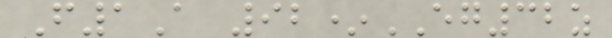F1A 92*EG32z
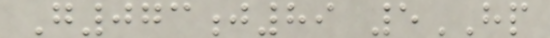G073j89 5HP
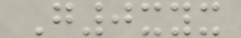G0xyx
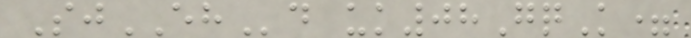SjEHd uk08GqK=
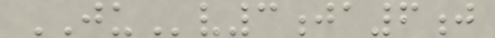JUv3ja6j
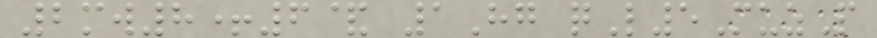2mw8+6& 1Hg qL5MuzP
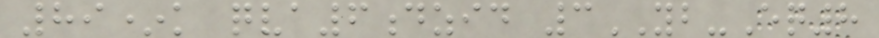89*k qva6dzid 3YB-Eq8
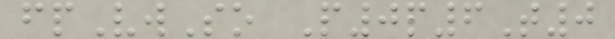fpVwSo P0p6T0
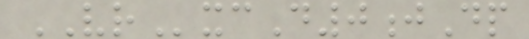VRxcD0jDp
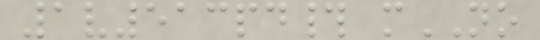1v513pd# mNO
